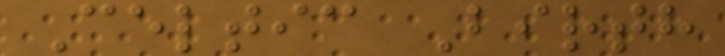Celtic Birth
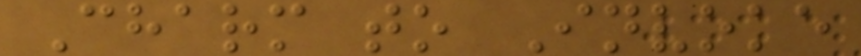Charm to Invoke
